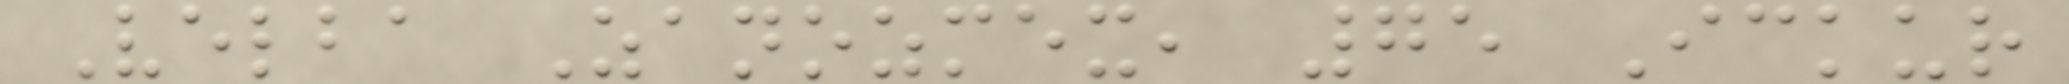Velba Zanozmex, 75 Ickur
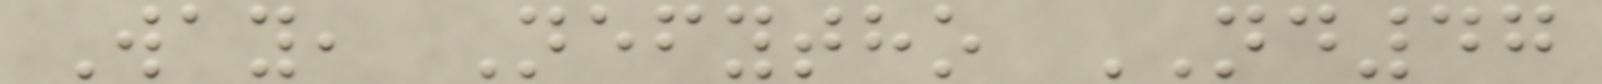Way, Nefytho ND47
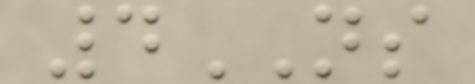4NS
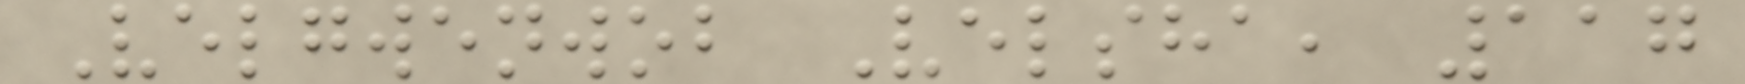Velgwenwob Velsha, 117
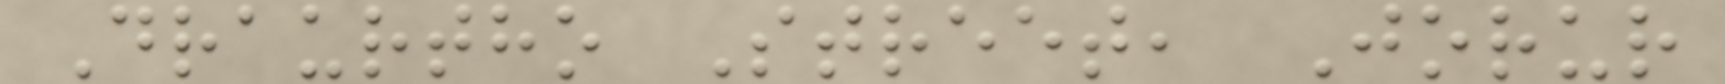Draurtho Street, Jorur
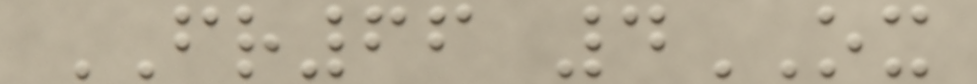FR66 4OX
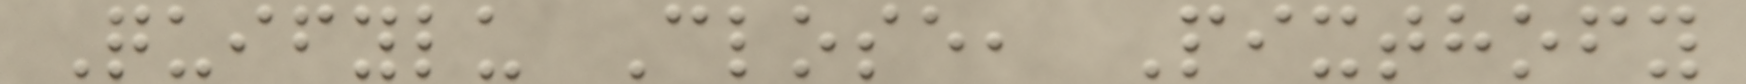Quifylu Close, Pixthofy
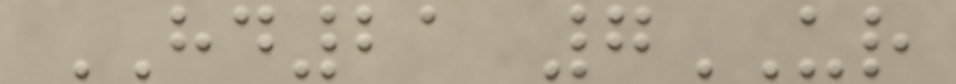HD21 7UR
